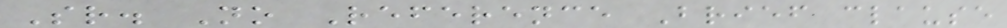Sr. No Reference Brief clause
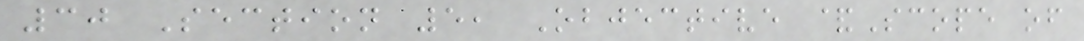30 Section 5, Objective &Scope of
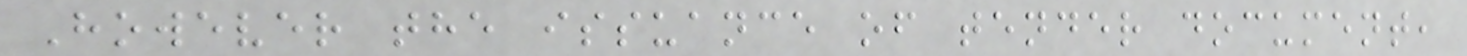However the issuance of tender document,
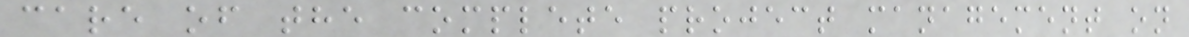care of the complete project management on
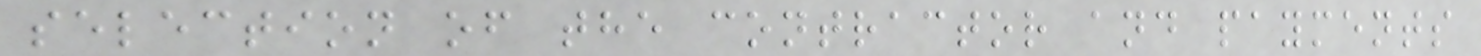selection of the contractor and payments
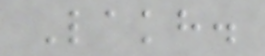Lakh.
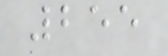255
